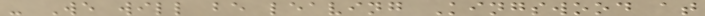- We will be leaving Kingswood at
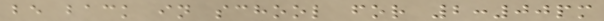be back in school for 2:00pm
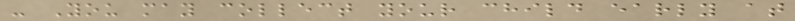- You may collect your child early at
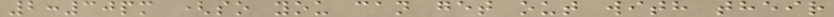2:30pm (so you can get out with their
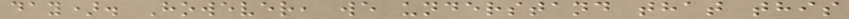day). However, we understand that this
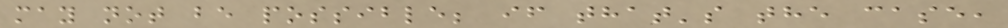may not be possible; if that's the case,
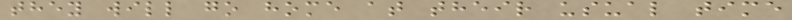they will go home at their usual time
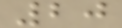20
